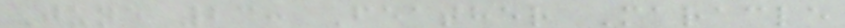June 23: Feather Maracle
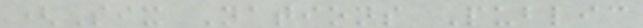(Six Nations Public
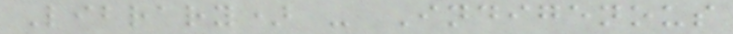Library) - Indigenous
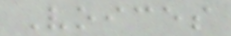Voices
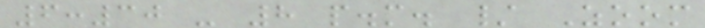6:30 - 8 p.m. / Zoom
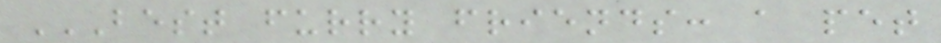BEST FURRY FRIENDS: A PET
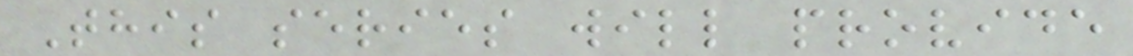This series will provide
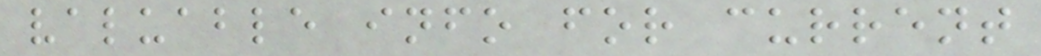valuable info for current
